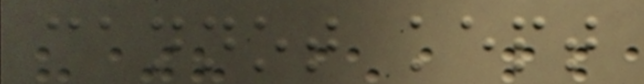cannot kept
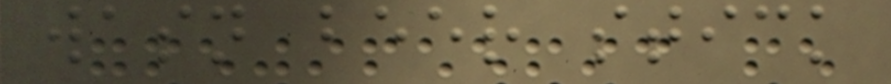wasn beer stick
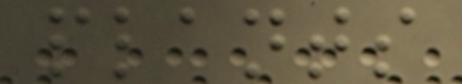plants
